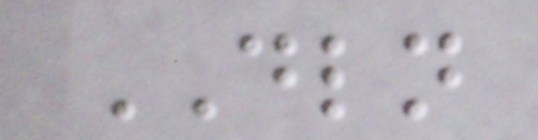DLN
